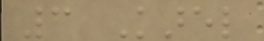3 Karel
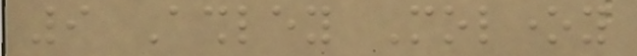9 Ashley Moloney
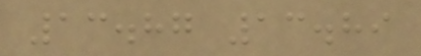13.87 13.89
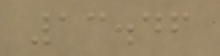13.46
